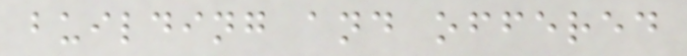building and offered
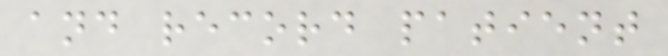and record patient
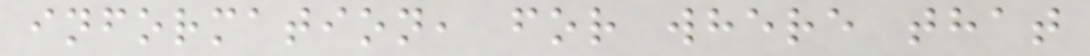information, for where that
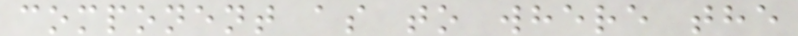component as to where the
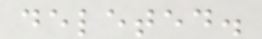deleted.
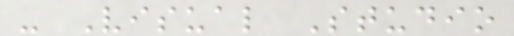- Visual Studio
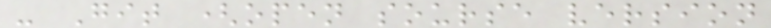- Git (open sourse version
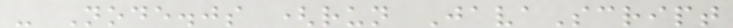- Node.js (run JavaScript
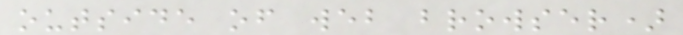outside of web browser)
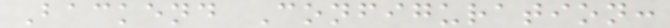Backend Configuration:
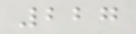227
